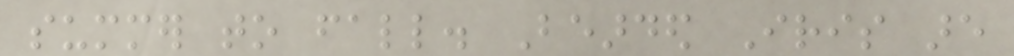summer to fall. Bearded Iris are
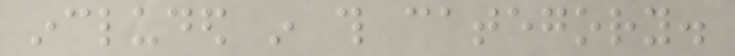included in this category.
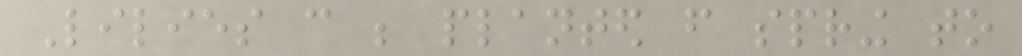Lilies can be planted from spring to
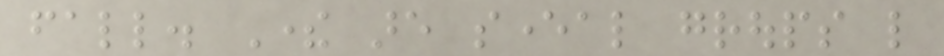fall. There are several groups like
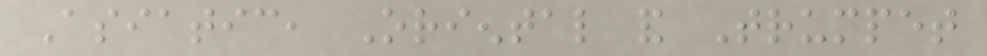Asiatic, Oriental and Trumpet
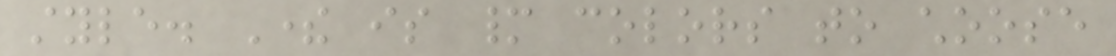style. There is many colors to choose
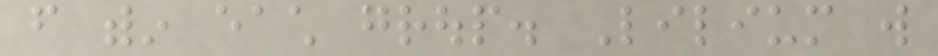from within each group. Lilium will
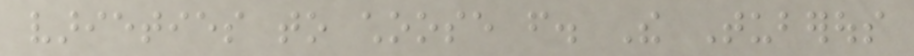varieties to choose from. The Tuberous
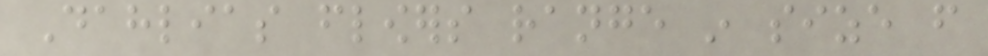Dahlias flowers range in size from
